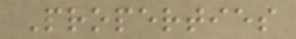Properties
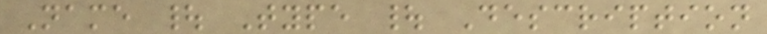Name | Type | Description
